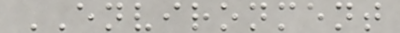ENVIRONMENT
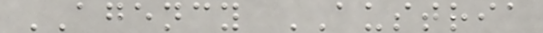AGENCY AUSTRIA
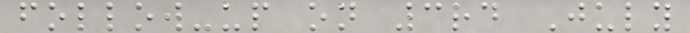follow-up on 3rd July
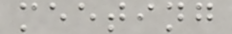meeting
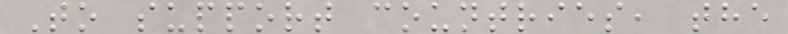To support countries, the
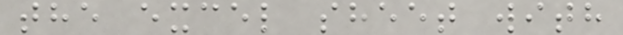the excel sheet with
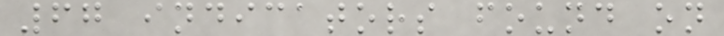67 indicators found on
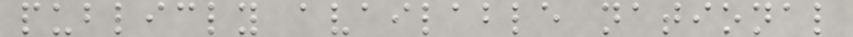publicly available national
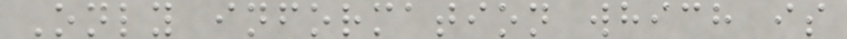Only information which is
